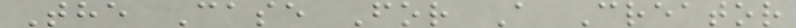The Case For A Creator
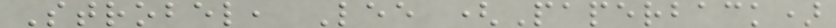Strobel, Lee (Paperback)
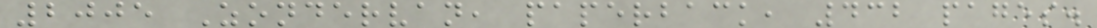2005 Zondervan, paperback, 432 pages.
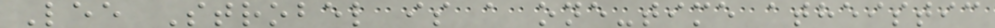Lee Strobel is a one-time atheistic
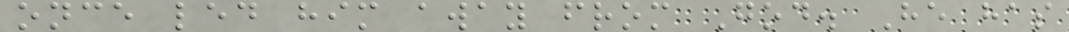once led him away from God. He has
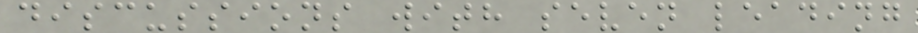discussions with seven leading
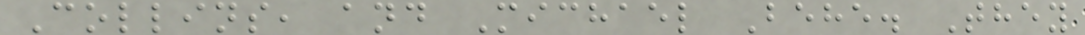Collins, and Michael Behe. They
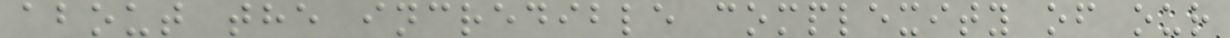about the incredible complexity of our
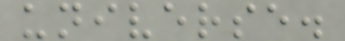universe.
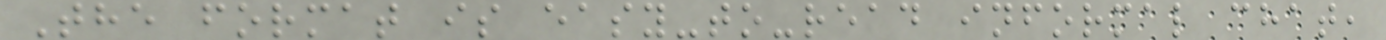The format is easy-to-read informal chat,
